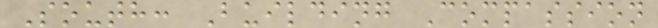South: Building Compassion
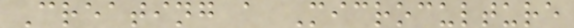Creating a Microculture
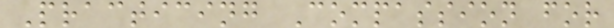Practicing Compassion for
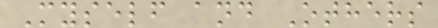Myself and Others
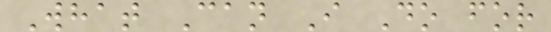What Can I Do for
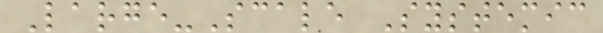Large-Scale Systemic
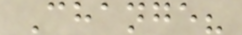Change?
